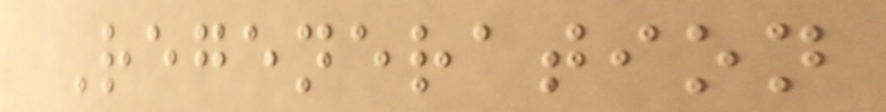Regeneration
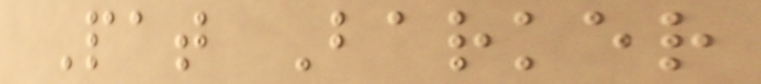Pat Barker
